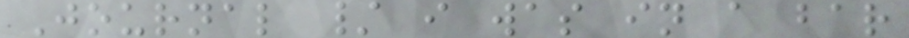Journal / i was in a bar
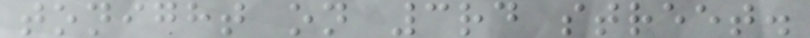tonight on 3rd street.
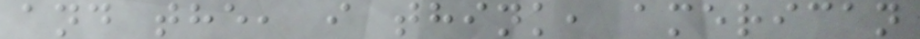and the, i think, american
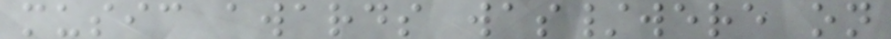music awards was/were on
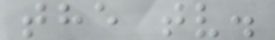the tv.
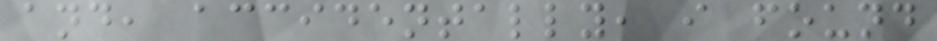and, accidentally, i found
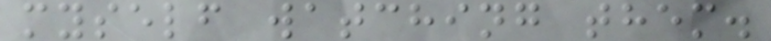myself watching them.
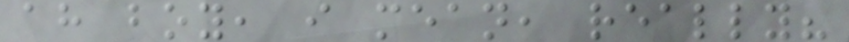ah boy, i mean, really?
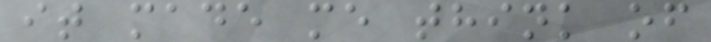it made me think of
